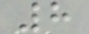8
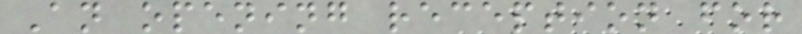An opening reception for
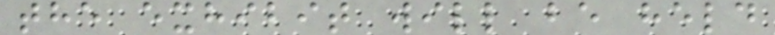the exhibit will be held
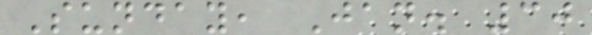Sunday, Jan. 30
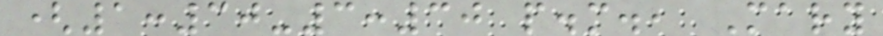(1:30-3:30 p.m., Mary
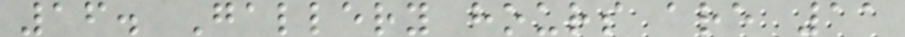16. Gallery hours are 11
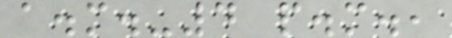a.m.-4 p.m.,
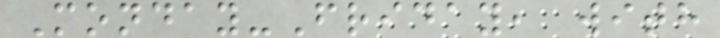Monday-Friday, with
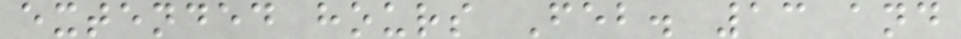extended hours Feb. 13 and
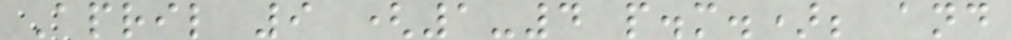April 9 (1-4 p.m.); and
